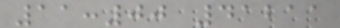11:00 41211
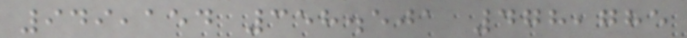949,154 358.501 478,785
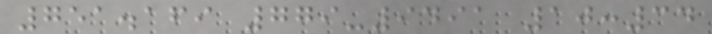751.169 779-9491 10:34
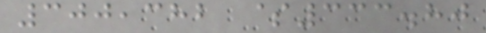300,382 $333.80
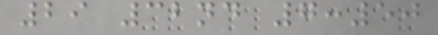29 32nd 7:50
